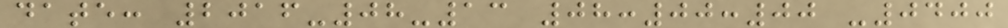date: 2016-08-13 08:00:00 -0400
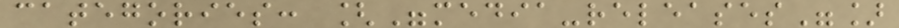categories: ["media-releases"]
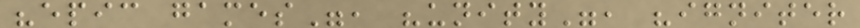"epic games", "unity", "igniter
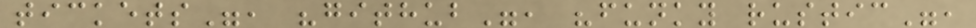tickets", "github", "funky rustic",
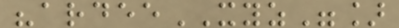"ardeeXYZ"]
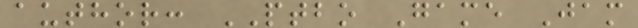author: PTBO Game Jam
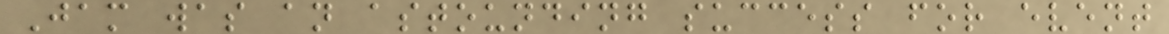Jam was an astounding success for event
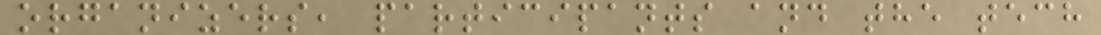organizers, participants and the tech
